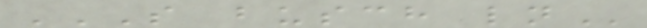S BUSCH LN
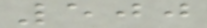500
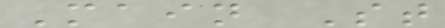Main St
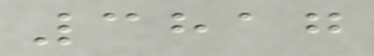3817
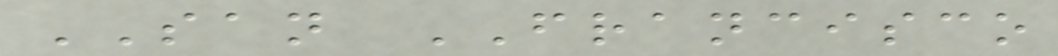SAN FRANCISCO
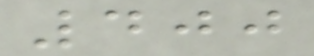400
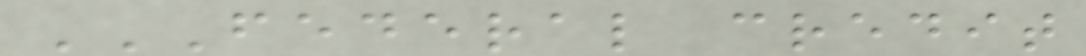FEDERAL CREDIT
